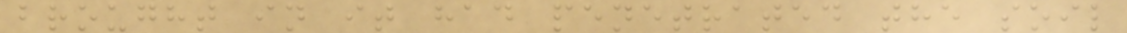brought in it had penetrated the soil
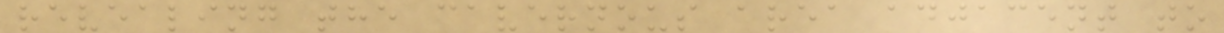revealing the cavernous area adjacent to
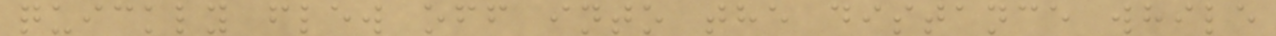quickly flew off into the distance while
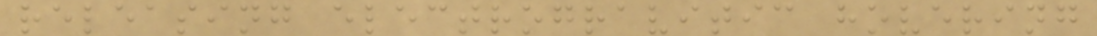releasing electrogravitic hovering
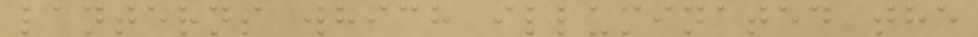lanterns which illuminated the
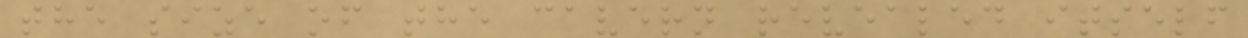the size of the cavern revealed itself
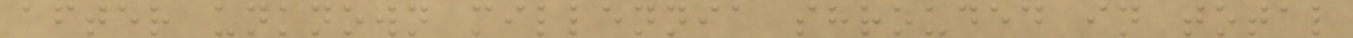after unknown millennia shrouded in total
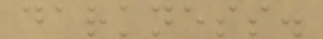darkness.
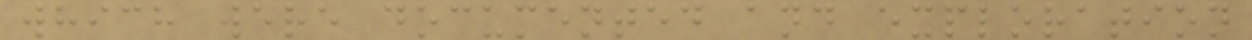which were documented and exploration
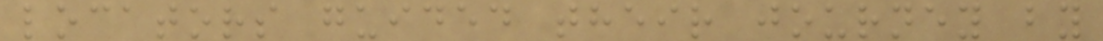locators guided their journey by
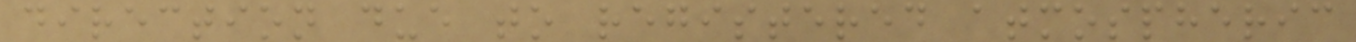direction due to registered atmospheric
